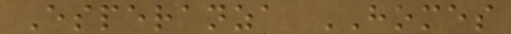Esperanza HOMES
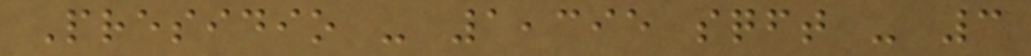Presidio - 1,395 sqft - 3
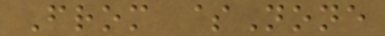From $None
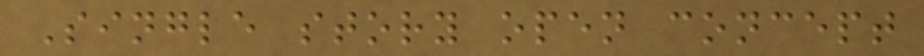Single story open concept
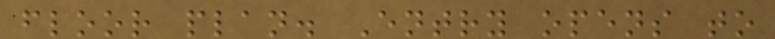floor plan. Entry opens to
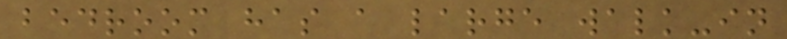bedroom has a large walk-in
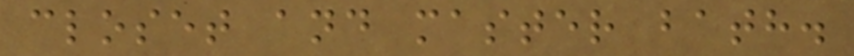closet and master bath.
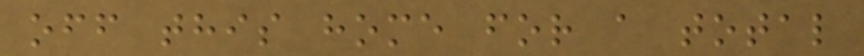off this home for a total
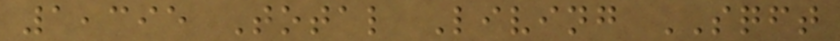1,395 Total Living SQFT
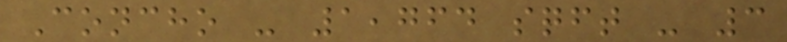Concho - 1,764 sqft - 3
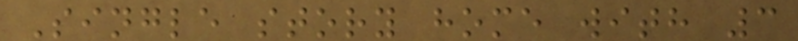Single story home with 3
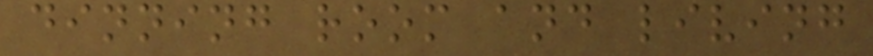dinning room and living
